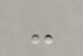-
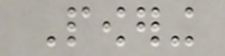Powering
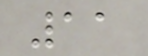11
